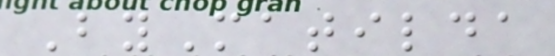ByMatilda
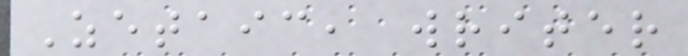Zetaic, writer
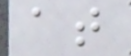at
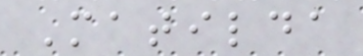Matilda
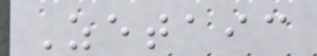Zetaic
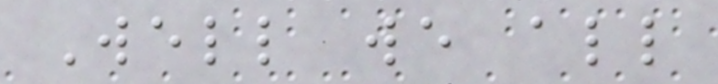Well we all
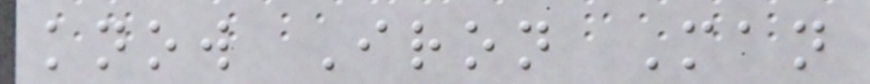know Iron Man
